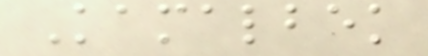Kamalbek
